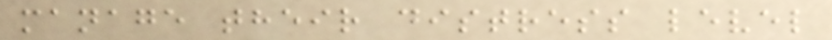manage their distress level
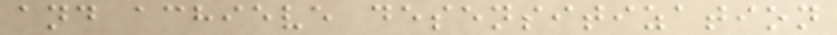and achieve desensitization
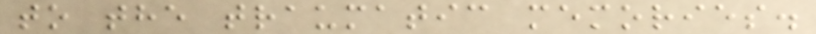to the traumatic memories.
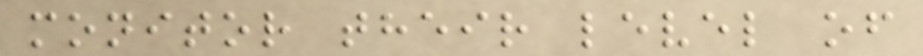monitor their level of
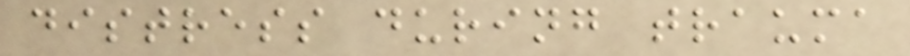distress during trauma
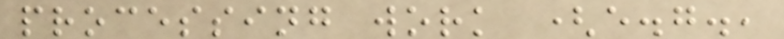processing work (e.g.,
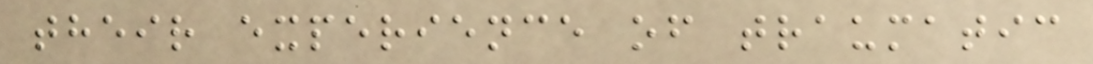their experience of traumatic
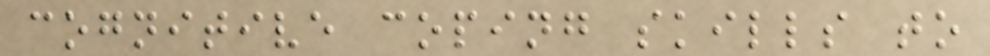cognitive coping skills to
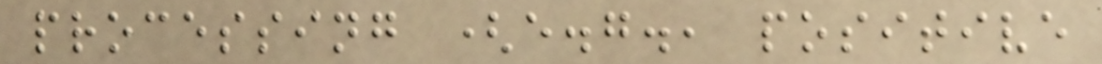processing (e.g., positive
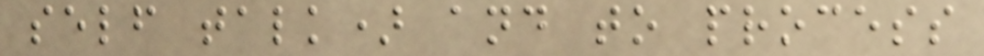self talk) and to process
